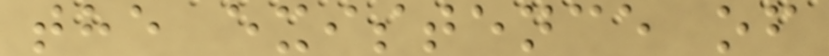the existence of
